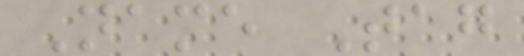Name Tag
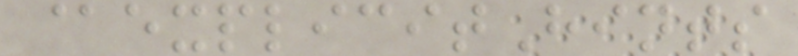@explicitHints
